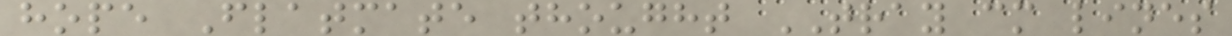hope Flatmate thought TRAY cm lines
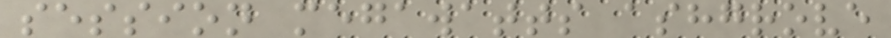session megawatts ashgrove
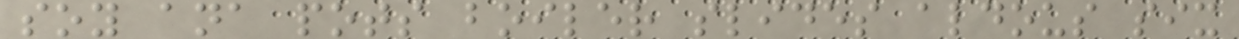soy ana pots boiler slides aldous six
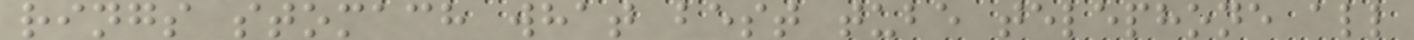rings stomach what best tube telephone all
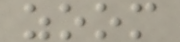zoom
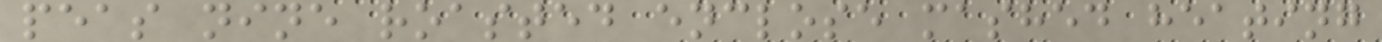peas nine roasted enclose mashed heating
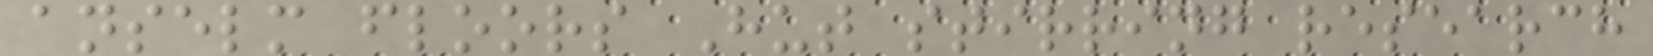anselm floors Hut stirring research
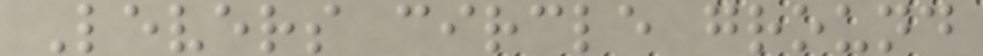Levers circle ground
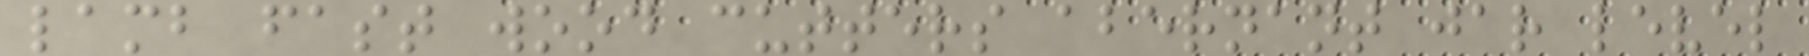lamb fast wood cutters abernant jar level
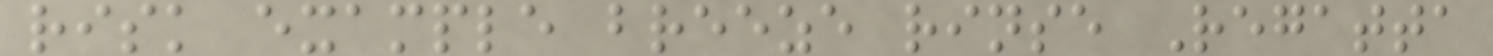risk example breeze rinse Regatta
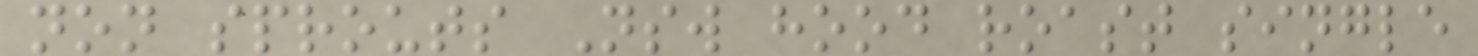non sprouts Nsw hood roast single
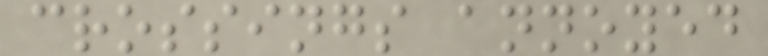crossings annoyed
